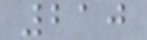210
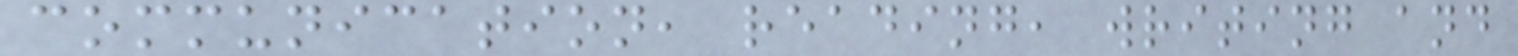communication, reading, writing and
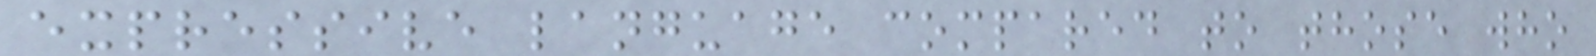expressive language compared to those who
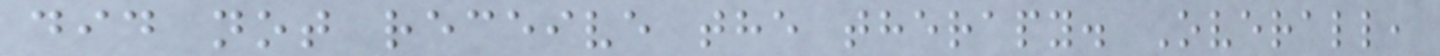did not receive the therapy. Overall,
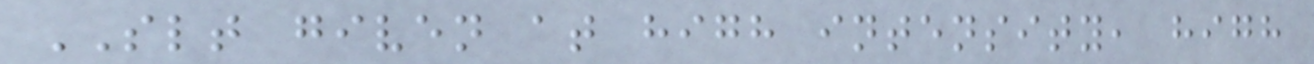SLT given at high intensity, high
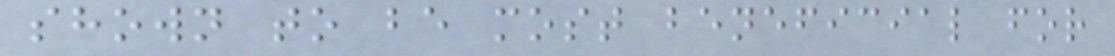shown to be most beneficial for
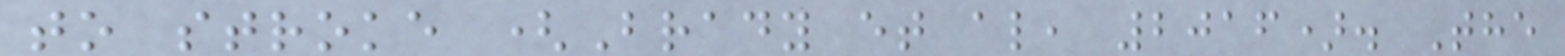to stroke (Brady et al, 2016). The
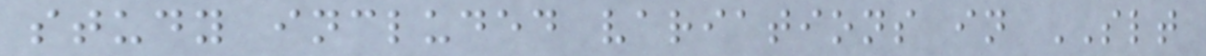study included variations in SLT
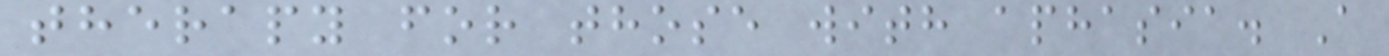therapy for those with aphasia. A
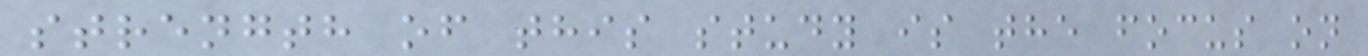strength of this study is the focus on
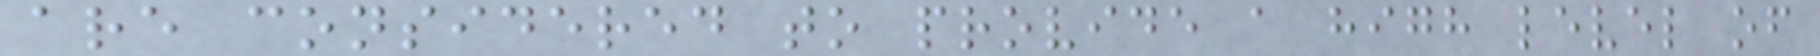are considered to provide a high level of
